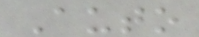Auto
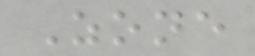Zone
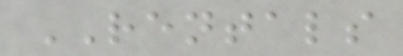RENTALS
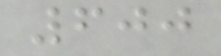600
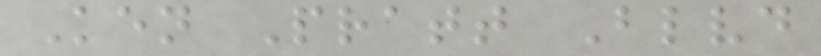Ken Pratt Blvd
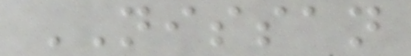NISSAN
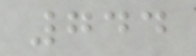744
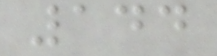144
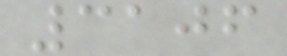3106
